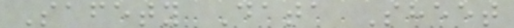Safety Data Sheet
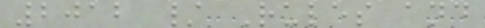2012 / Rules and
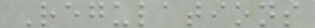Regulations
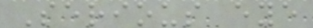Serious eye
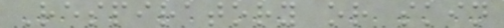Respiratory or skin
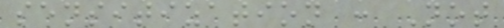sensitization : Not
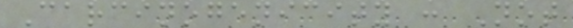Carcinogenicity : Not
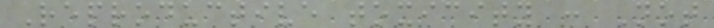Reproductive toxicity : Not
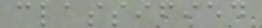classified
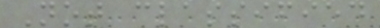Not classified
